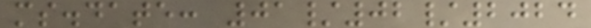ms.date: 01/02/2024
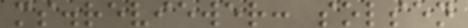ms.reviewer: solsen
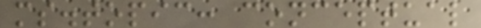ms.topic: conceptual
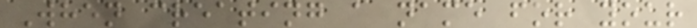When creating a name for your
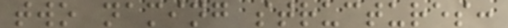two naming structures:
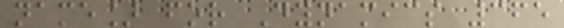name] for Dynamics 365
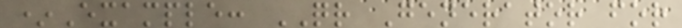*Example: QR Generator for
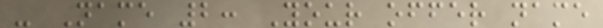- Name 2: Your offer name
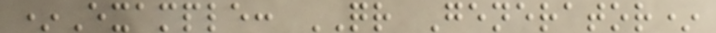*Example: QR Generator*
